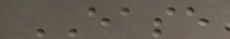EASE
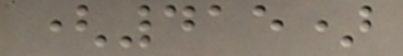(415)
